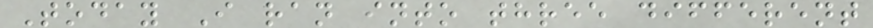Today I ran into three different
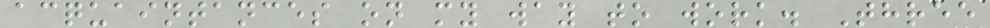acquaintances on my way to work. Three
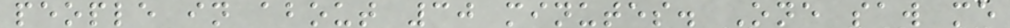people in about 30 minutes. One saw me
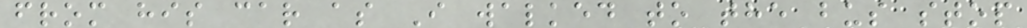from his car as I walked to the bus stop
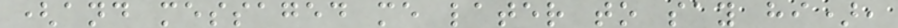(and messaged me later to say hi),
